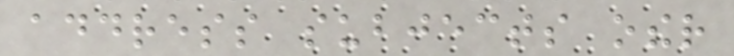address subjects other
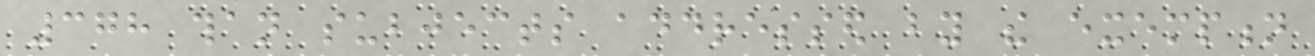378 than subjects addressed by the exemption
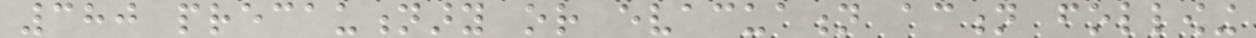380 precautionary or evacuation action following
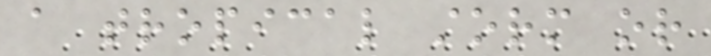a tropical storm or
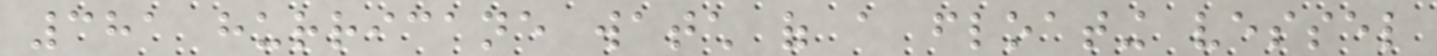381 hurricane watch of a floating vessel
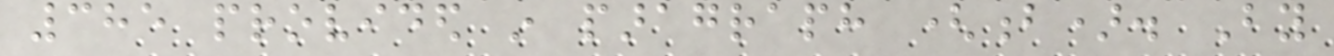385 provided in paragraph (b). By
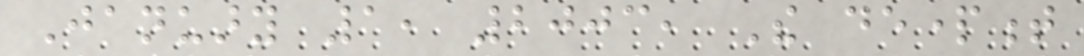January 1, 2003, The department
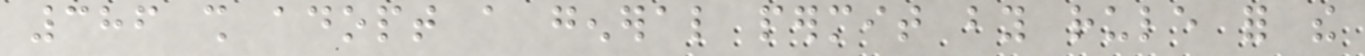386 shall adopt a general permit by rule for the
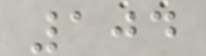104
